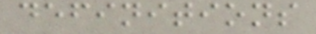definitions
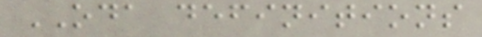ODA definitions
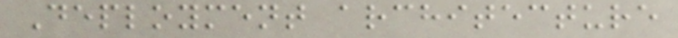Deployment architecture
